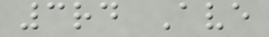3rd Ave
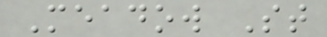Meadow St
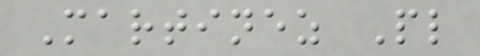Martinez Pl
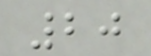20
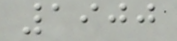1900
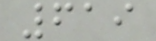619
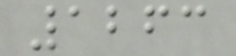1263
